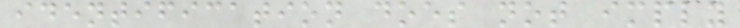identification does not imply
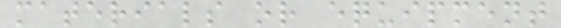materials or equipment
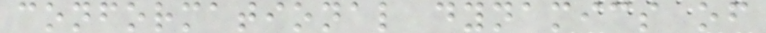conformational dynamics of
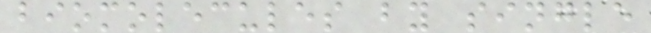biomolecules by single
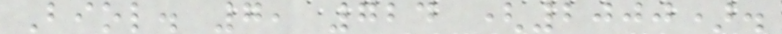Biol. 7, 724 (2000).
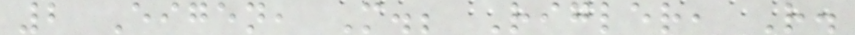2 Eigen, M.; Rigler, R.
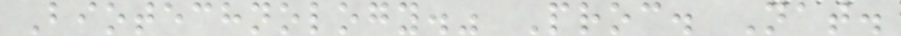Biotechnology." Proc. Nat.
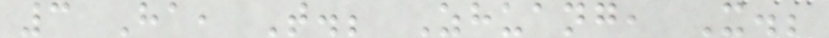3 Ha, T.; Zhuang, X.;
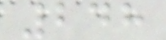248
